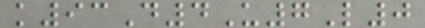k93D4U7L0
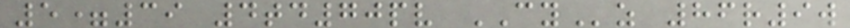5=39 4td70pv CYz 86r9w
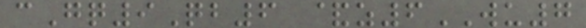cGq9Qb6 &z6WU7
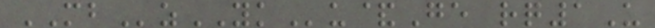MBzYKu&Ge rq1U
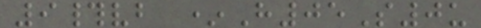9#vb *H05S0u
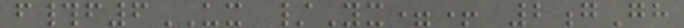f#f6UX /Yx=+ 2gGh
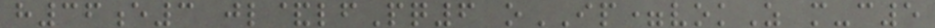h36e3 jl&lfPq6 oIP=vokZ m-c5
